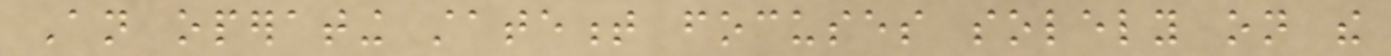An operating statement focuses solely on the
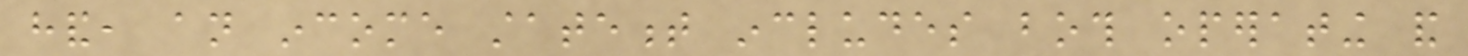hand, an income statement includes both operating and
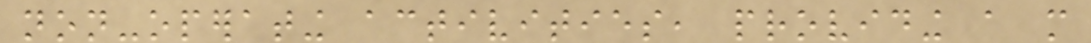non-operating activities, providing a more
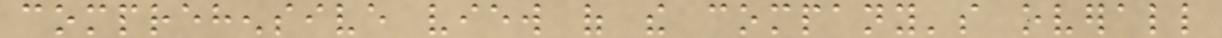comprehensive view of the company's overall
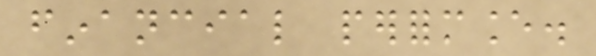financial performance.
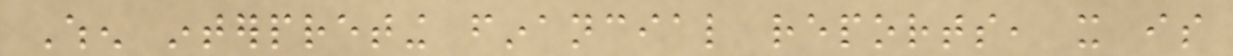When interpreting financial reports, it is
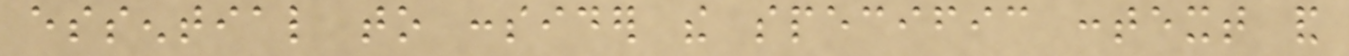essential to consider the specific context and
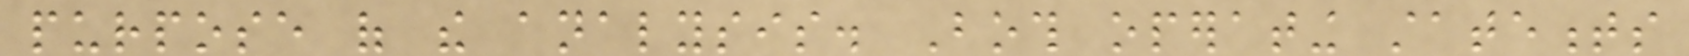purpose of the analysis. Both operating statements
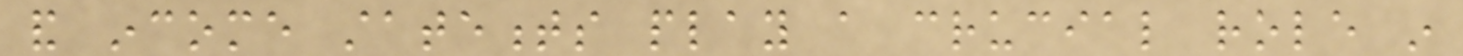and income statements play a crucial role in
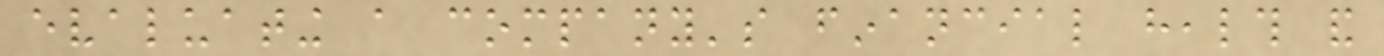evaluating a company's financial health and
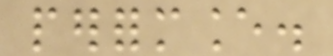performance.
